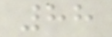88
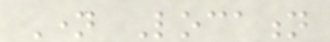Name Location
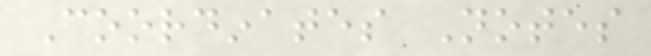Coordinates Notes
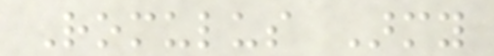Romulus Army
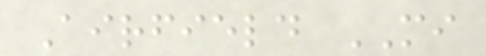Airfield MI
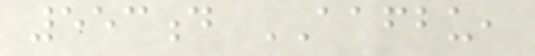553d AAFBU,
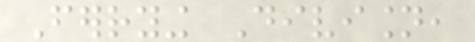Ferrying Division,
